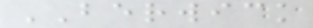BERWICK
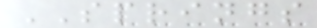SPRINGS
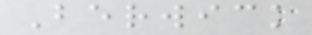Berwick
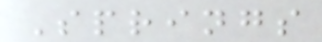Springs
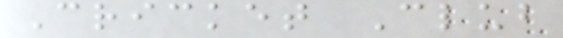Cricket Club
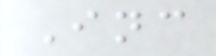Inc
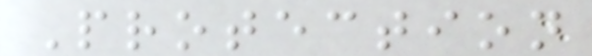Protection
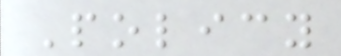Policy
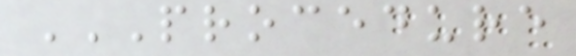PROCEDURE
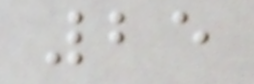25
